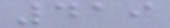419
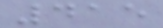415
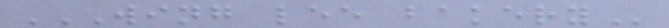WING LEE BAKERY
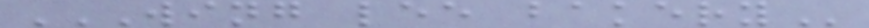WING LEE BAKERY
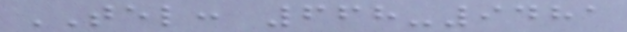TEL: 668-9481
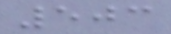503
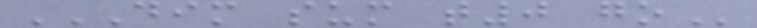DIM SUM T0 GO
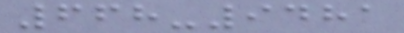668-9481
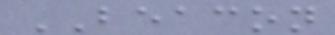BEACON
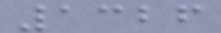1326
